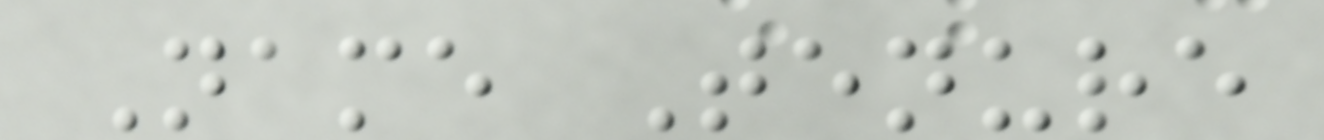Name Tenure
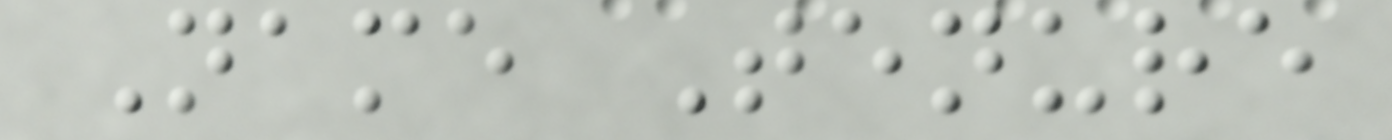Name Tenure
